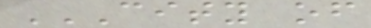CITY OF
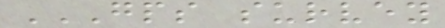GPS SURVEY
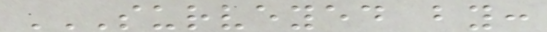SURVEYED BY:
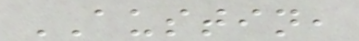AUSTIN,
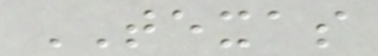TEXAS
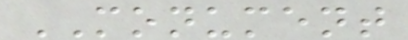MONUMENT
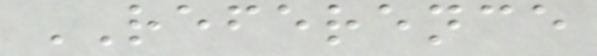REFERENCE
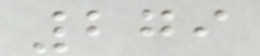279
